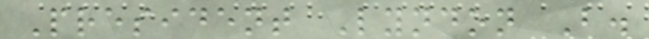President Lyndon B.
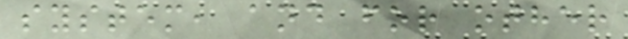system, and for other
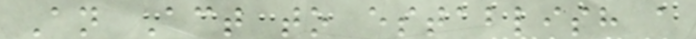An Act to establish a
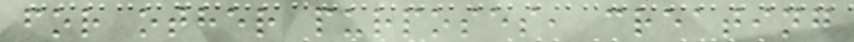for other purposes, creating
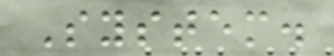System.
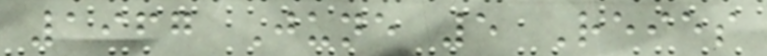1967 June 5 Reies
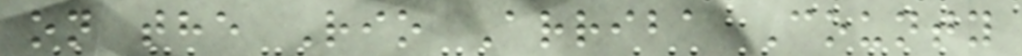on the Rio Arriba County
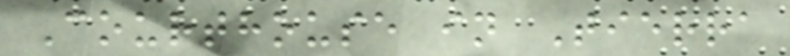Courthouse in Tierra
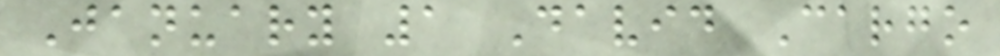January 1 David Cargo
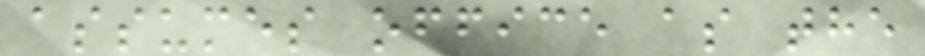assumes office as the
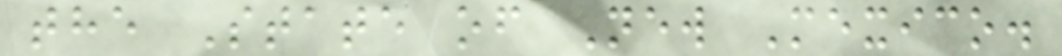the State of New Mexico.
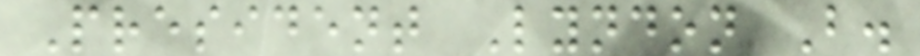President Lyndon B.
